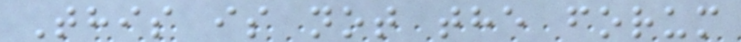This is not the forum
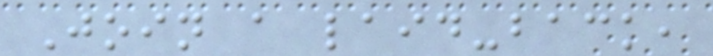Join a laid-back,
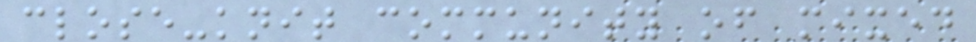close-knit community of mixed
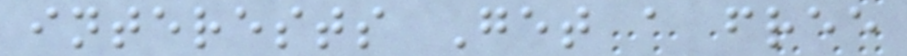interests Get a free
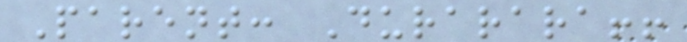Parent: Durarara!!
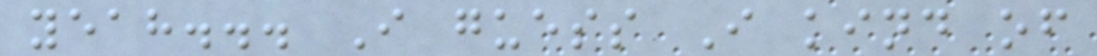yeah... I guess I kind of
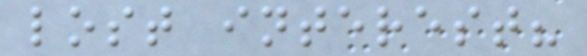lost interest?
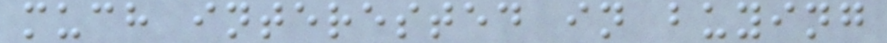much interested in buying
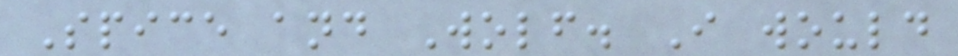Spice and Wolf. I would
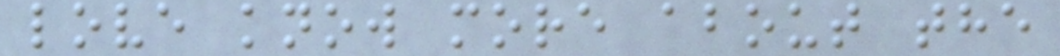love know more about the
